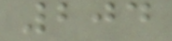204
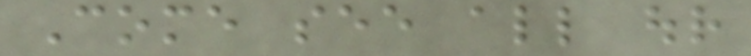Come see all our
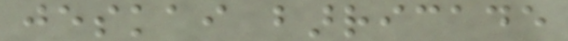jeskai barricade
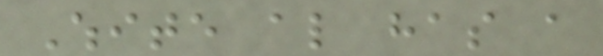White also has a
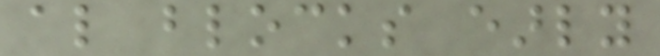also blocks early
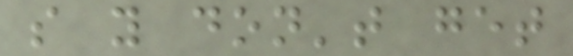so you don't get
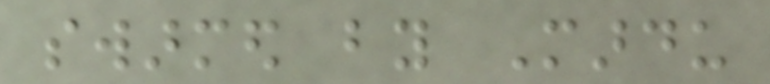swarmed by Mardu
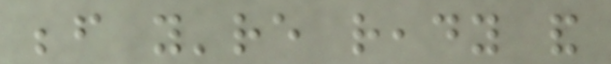before you're ready and
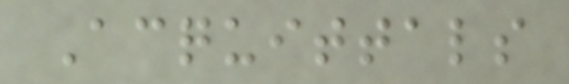Acquittals
